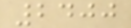2400
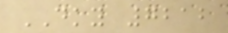DKY 7212
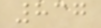837
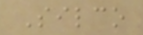Silco
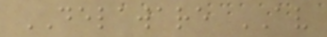DELAWARE AV
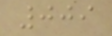009
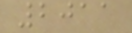2011
